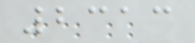2313
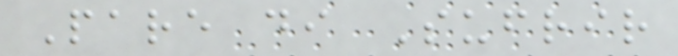Pare di Sufrir
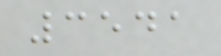3541
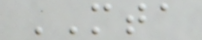MTA
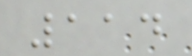114
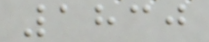1830
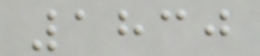1830
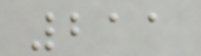211
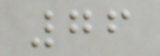76
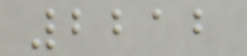2212
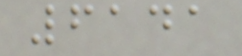6141
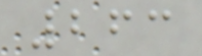263
